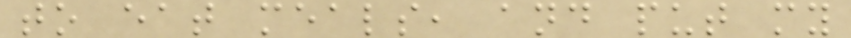to eat meals, and put my
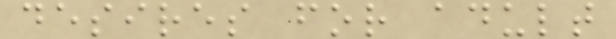desires for adult
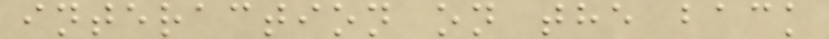interaction on the back
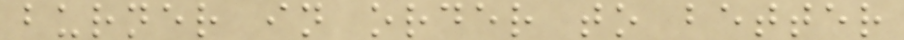burner in order to better
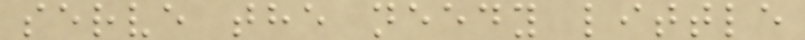serve the needy little
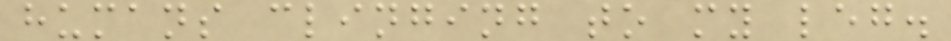humans clinging to my leg.
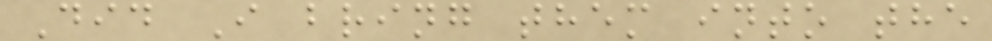Did I bring them into the
